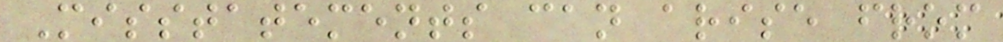Misstatements can arise from
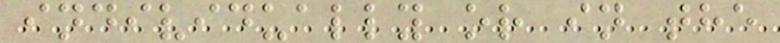individually or in the
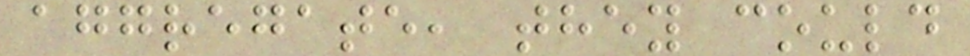aggregate, they could
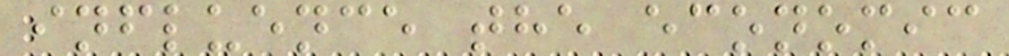influence the economic
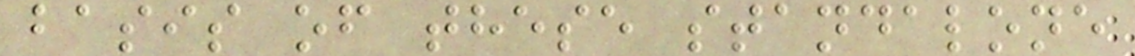basis of these standalone
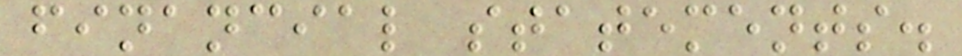financial statements.
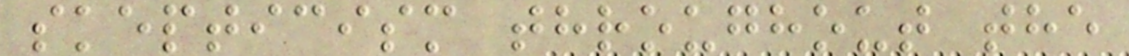skepticism throughout the
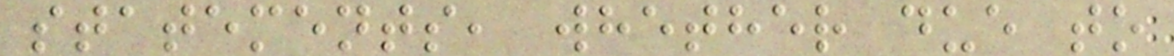statements, whether due to
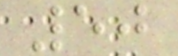50
